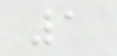1
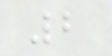2
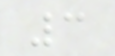3
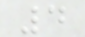4
